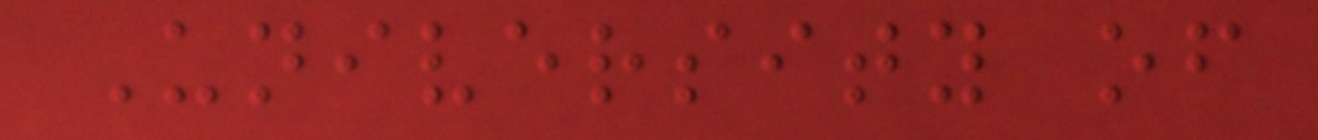University of
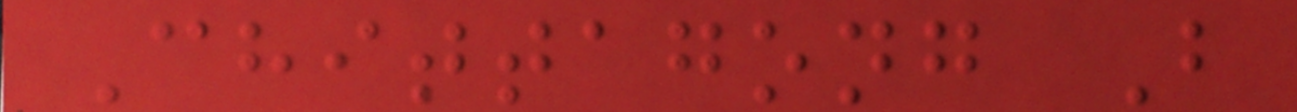Chittagong B
